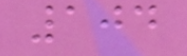104
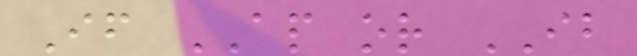If AP or IB
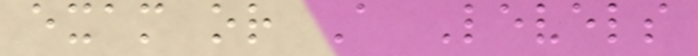exam or A Levels
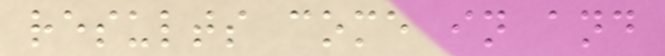results come in and
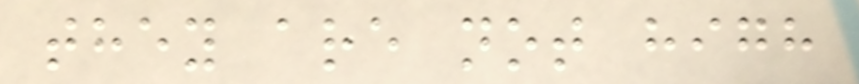they are not high
